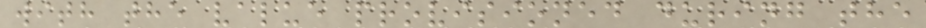with the value provisioned during the
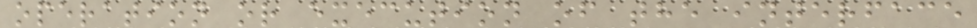operation or execution of the interface
